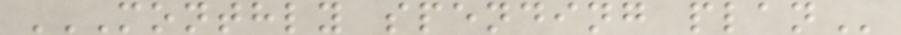MONTHLY SPENDING PLAN
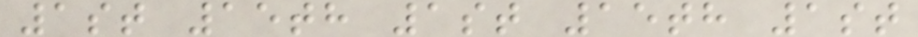1st 15th 1st 15th 1st
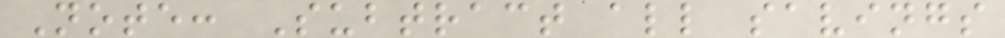Note: Subtract all savings
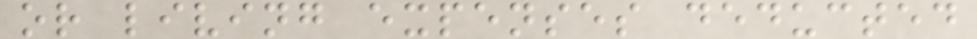or living expenses deducted
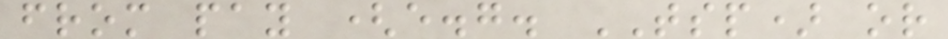from pay (e.g. TSP) or
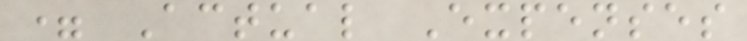= Actual Expenses
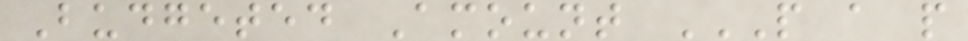Budgeted Amount P A P
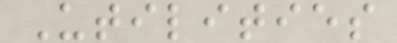Utilities
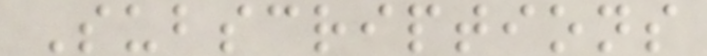Subscriptions
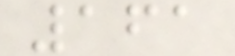161
